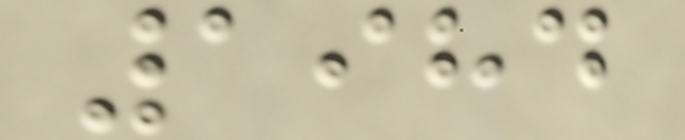1984
